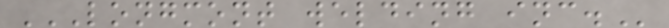LONGMONT WELDING INC.
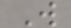W
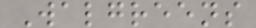Walgreens
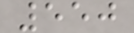550
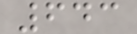643
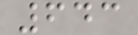643
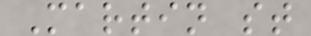Martin st
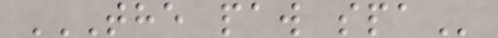THE PAW SPA
